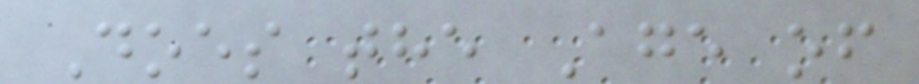Does the Age of
